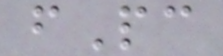fPc
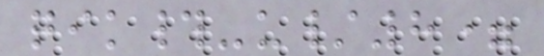qik#-u/8=
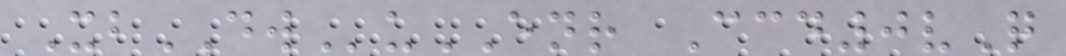XbDWuENR Ccd0vQ
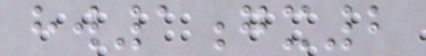hw1gx2
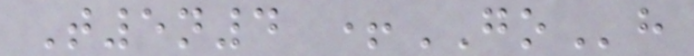T5n4 +GOh
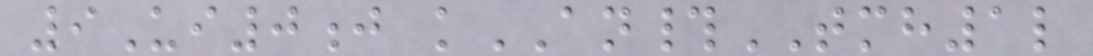9Ui0j kAN#TMH1l
